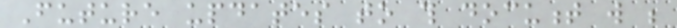Future updates to this document will be
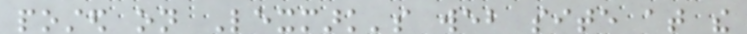posted on Lexmark's web site at the
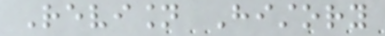Revision History
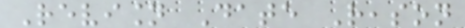Revision Date Reason
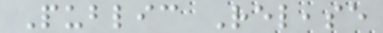Public Release
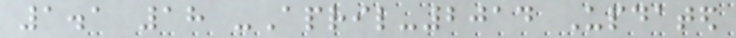1.1 18 -April-2014 Updated
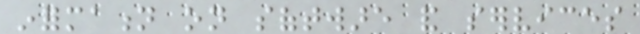information on software and services
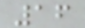16
